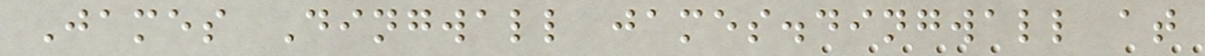James Dingwall james.dingwall at
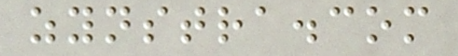zynstra.com
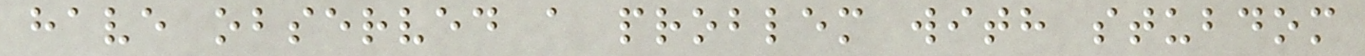have observed a problem with stubdom
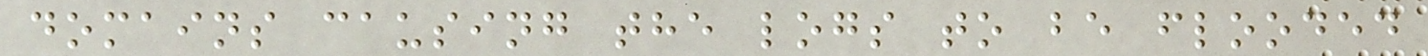domains causing the logs to be flooded
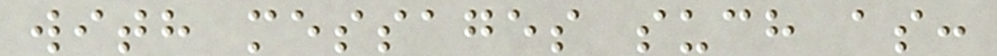with messages such as:
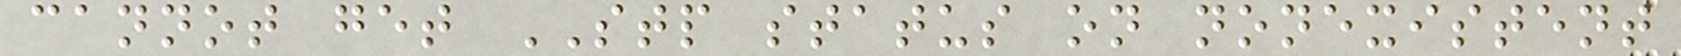cannot get STP status on nonexistent
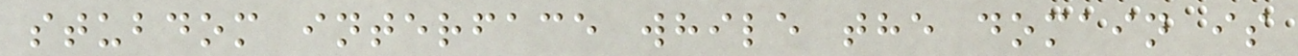stubdom interface while the domain is
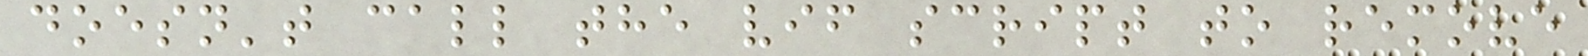doesn't call the vif script to remove
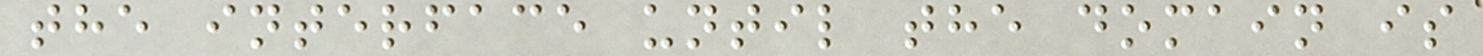the interface until the domain is
